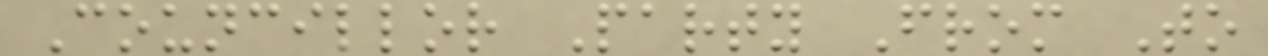Councillor Party From To
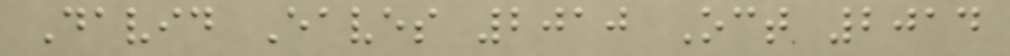David Eaves 2010 Oct 2014
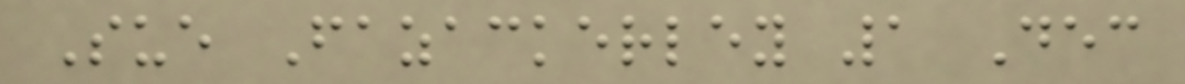Sue Fazackerley 1 Dec
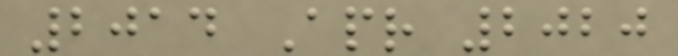2014 Apr 2020
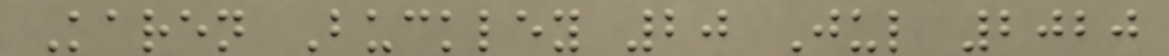Karen Buckley 20 Jul 2020
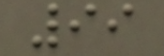99
